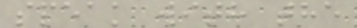speak with the
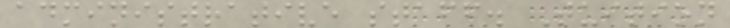administrative staff. Tuition
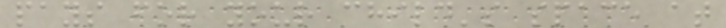pays for your child's space at
